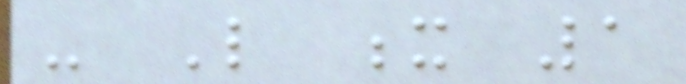- Like x 1
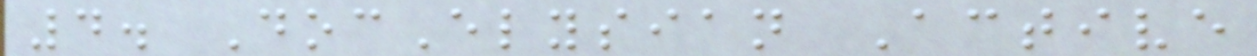4. DocElysian Active
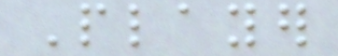Player
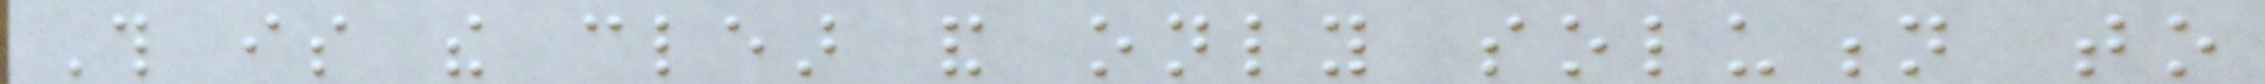This is the clear and only solution to
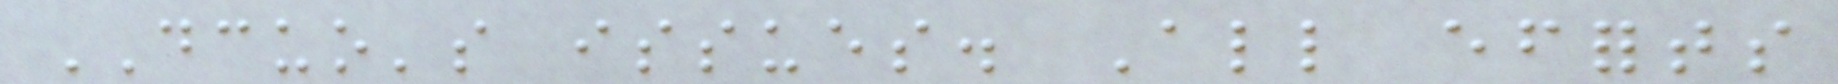DCUO's issues. All efforts
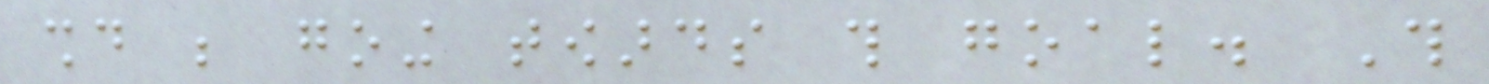should be going towards this goal. This
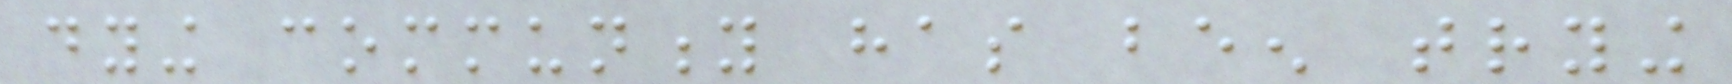dying community has been trying
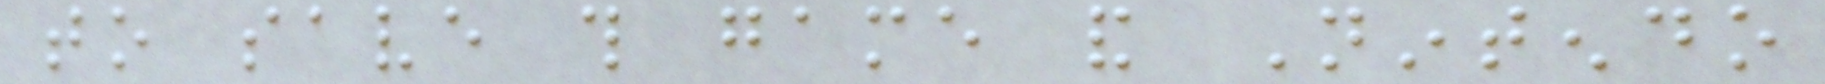to save this game and Nintendo
